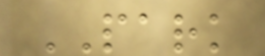PARK
